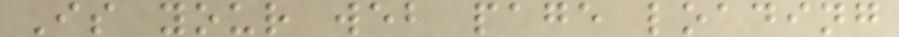Is your web page loading
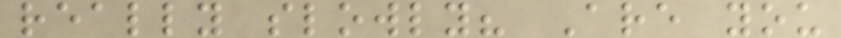really slowly? Are you
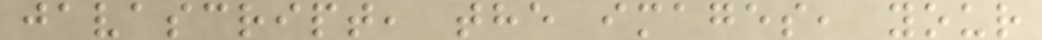javascript, the images, your
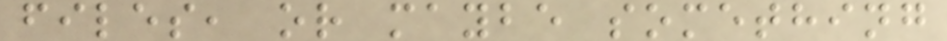files, or maybe something
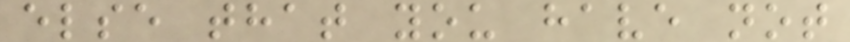else that you have not
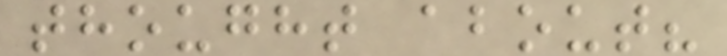thought about?
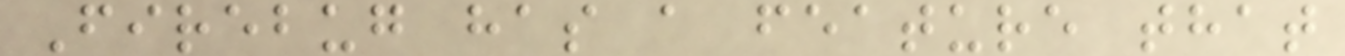Firebug has a feature that
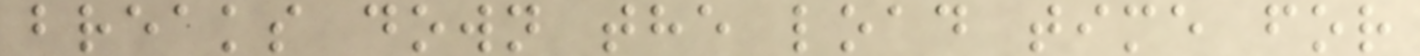breaks down the load time for
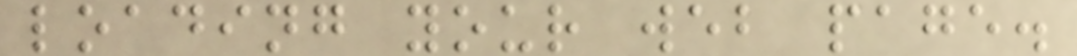loading your web page.
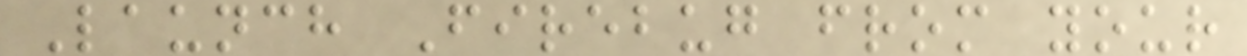Launch Firebug from your
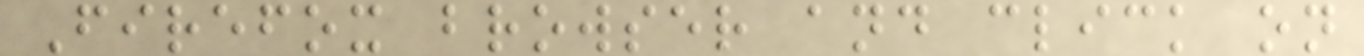Firefox browser and click on
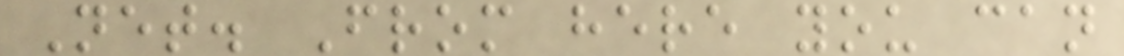Net. From here you can
